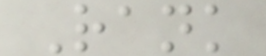Rank
